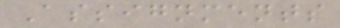Assignments
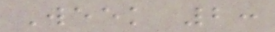Week 2:
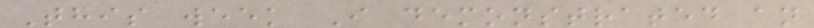This week I demonstrated an
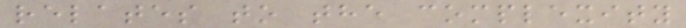relates to the complexity
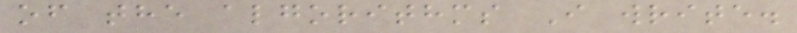of the algorithms I write.
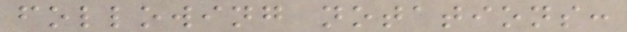following notations:
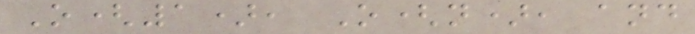O(1), O(n), and
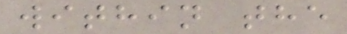within the
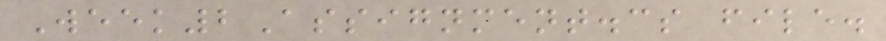Week2Assignment.cs file.
